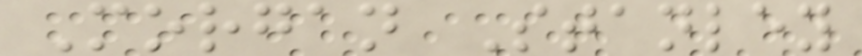Morgan Stanley
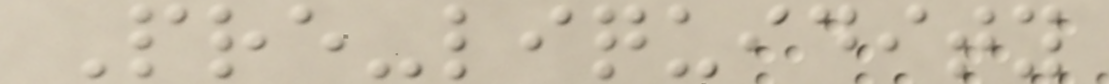Pre-liquidity
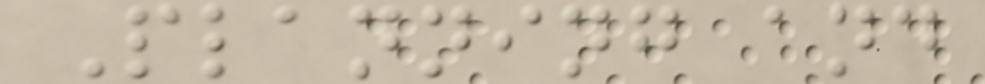Planning and
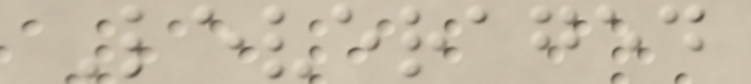Leveraged
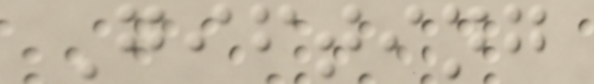Gifting
